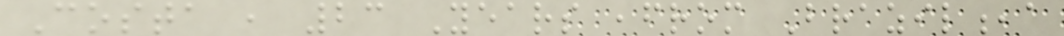Costa , 23 Years ,from Brazil,a
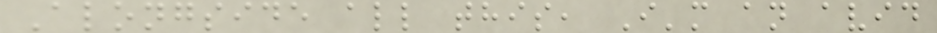Alongside all this, I'm an avid
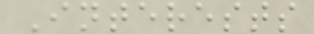Interests
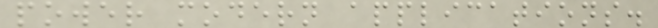power modern applications.
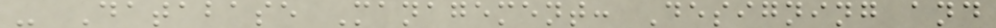- Database Management: Designing and
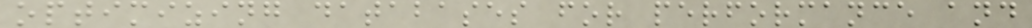optimizing databases for performance and
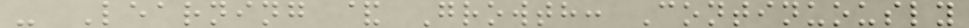- Learning & Growth: Continuously
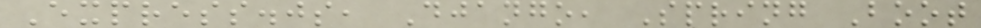Express.js, Django, Spring Boot
